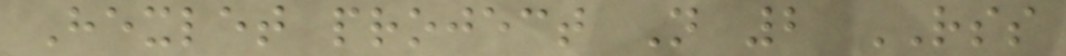Hexlet project N 2 RSS
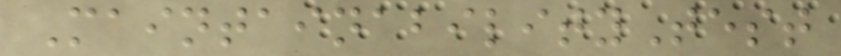MaintainabilityTest
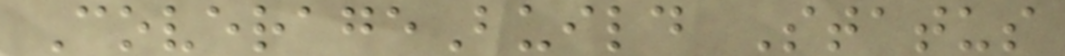CoverageBuild Status
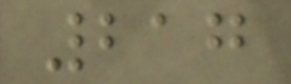217
